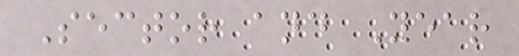Sector and Year
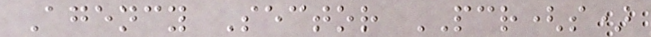Agency Sector PCR(s)
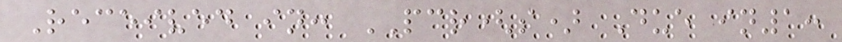Received in: PCR(s) Due in1:
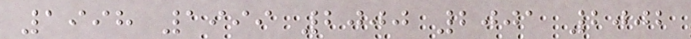1998 1999 2000 2001 2002
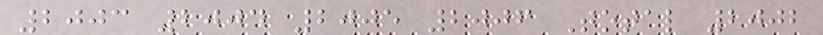2003 2004 2005 2006 Total 2002
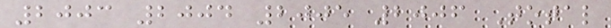2003 2004 2005 2006 Total
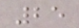25
